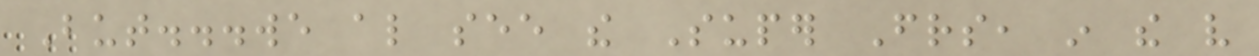But...we also see the Super Friends, in the very
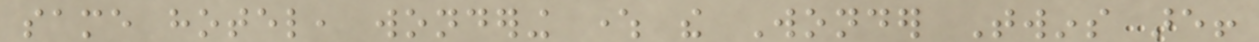same hotel, wondering where the Wonder Twins are!
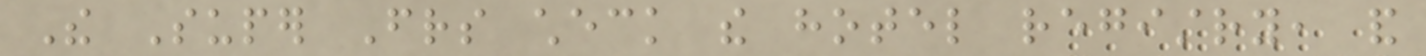The Super Friends check the hotel registry, and
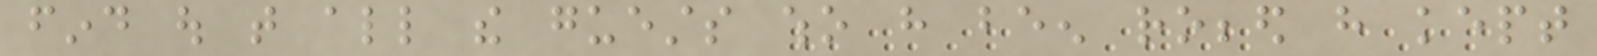find out that all the guests who have been robbed have kept
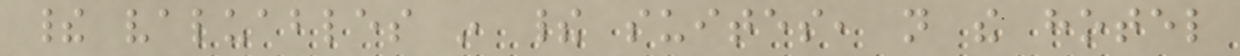their valuables in their suites, not the hotel
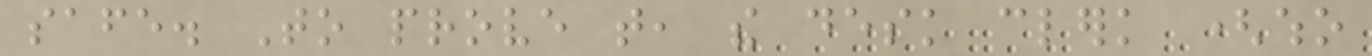safe. To prove that, the desk clerk (who
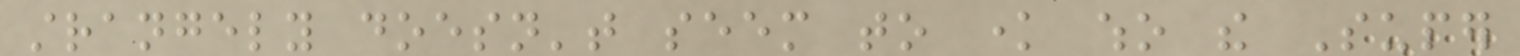strangely doesn't seem to know who the Super
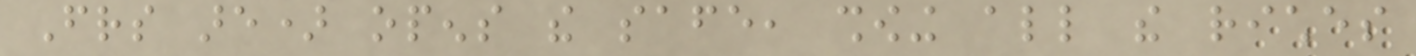Friends are) opens the safe, showing all the riches
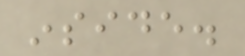inside.
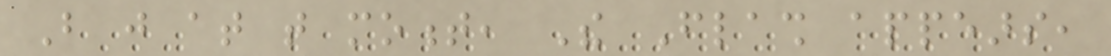But just at that moment, The Flash appears,
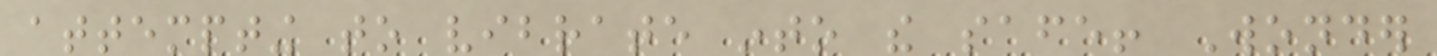attempting to vibrate into the safe! Wonder
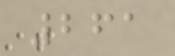261
